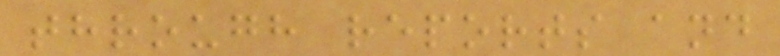through reports and
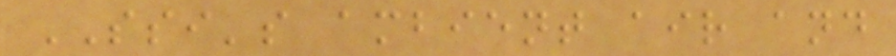SSI's ambient air and
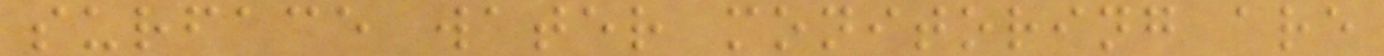surface water monitoring are
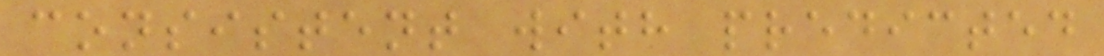consistent with predicted
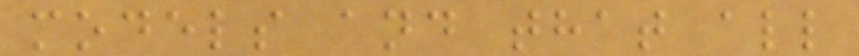models and that all
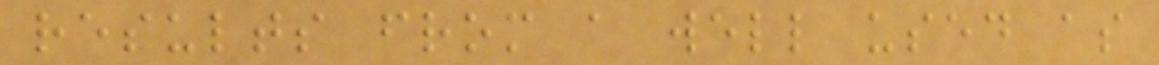results from a well used as
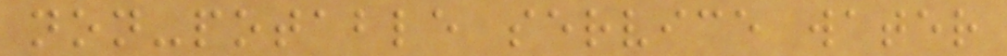non-potable service water
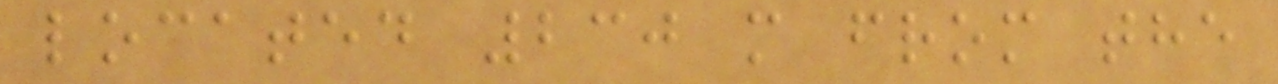located 230 m from the
